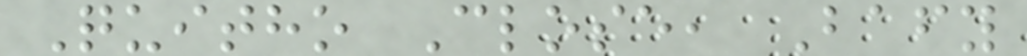Quitho Close, Bafy
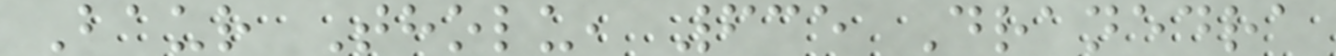Baur Tholu, 635 Dranedra
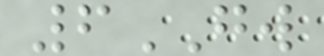6GW
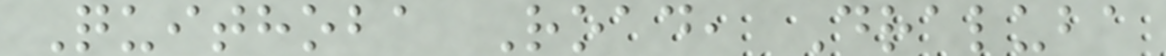Quithoba Road, Draluba
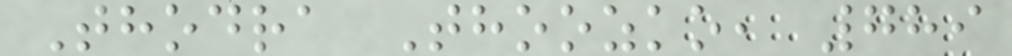Thodra Thoozko, 789
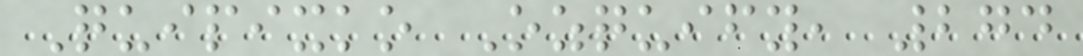Quipixko Ozquify, 274
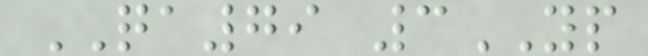QA79 3YP
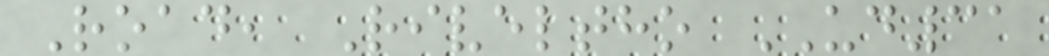Road, Riveltho UD31
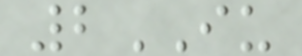2IU
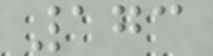173
